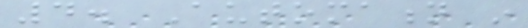4. Automation in
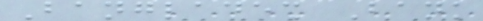Bangladesh Bank
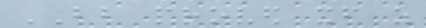BB proved itself as
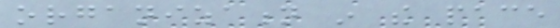organization in the pace
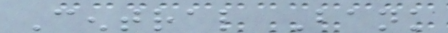Central Bank
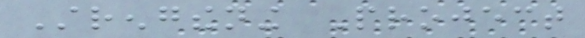Strengthening Project
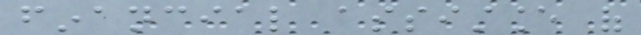financial assistance of
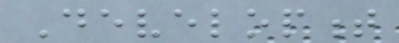Development
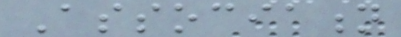Association
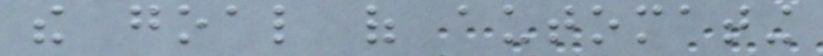the goal of automating
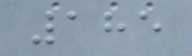185
